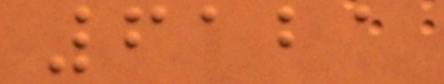6121
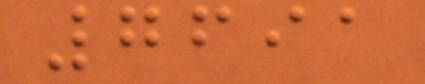7691
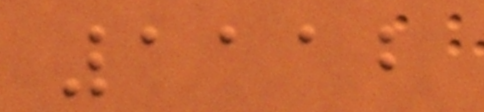1112
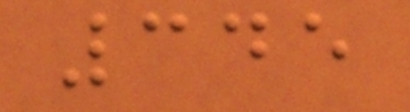345
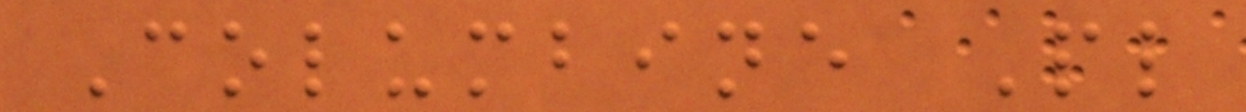Columbine Pl
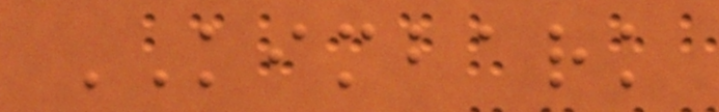KIMBARK
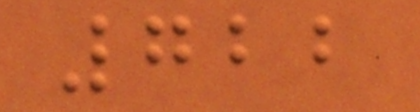722
